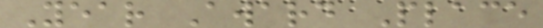Year Award Place
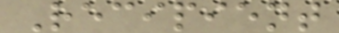Recipient
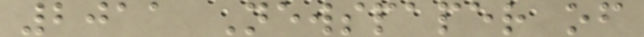2011 Newspaper of
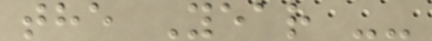the Year --
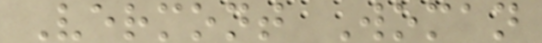Vermont Woman
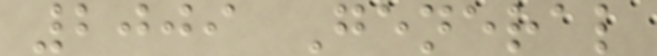2009 General
